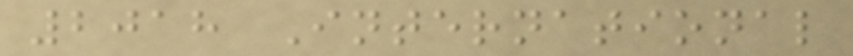2018 International
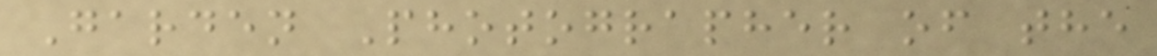Garden Photographer of the
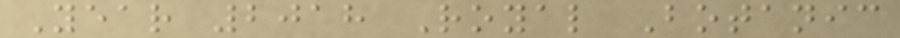Year 2018 Royal Botanic
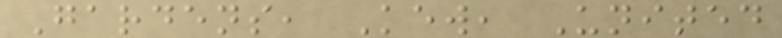Gardens, Kew, United
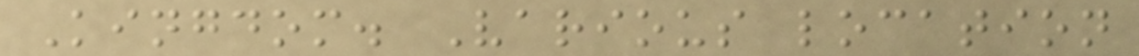Kingdom. Various location
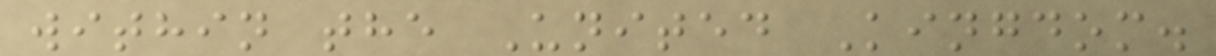within the United Kingdom.
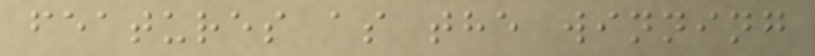features as the winning
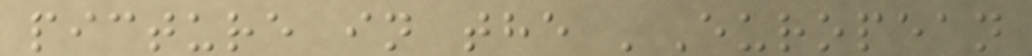picture in the 'European
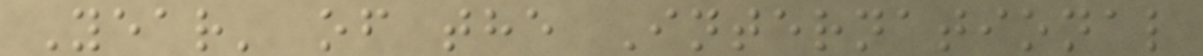Year' of the International
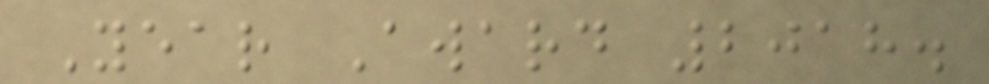Year Award 2018.
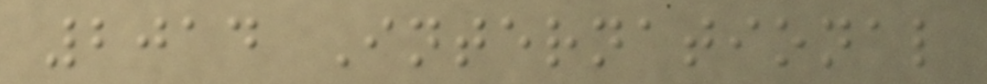2014 International
